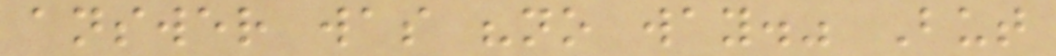answer was "no way." But
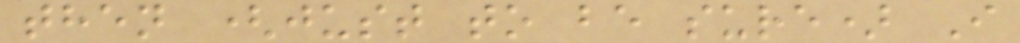then (just to be sure) I
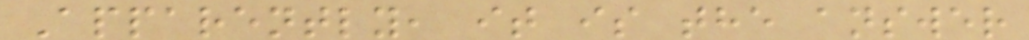Apparently, it is the answer
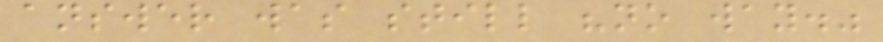answer was still "no way."
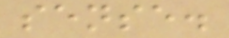sense.
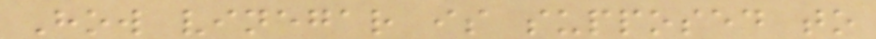How vinegar is supposed to
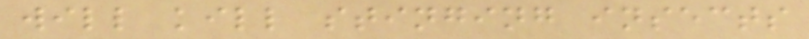will kill stinging insects
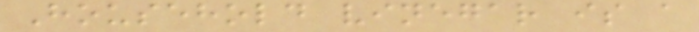Household vinegar is a
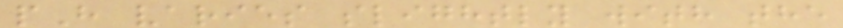pH varies slightly with the
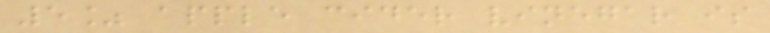5% apple cider vinegar is
